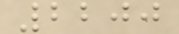2200
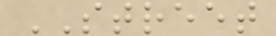STREET
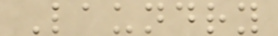Laundry
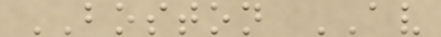BOSTON AV
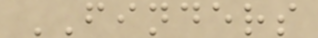FINDERS
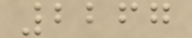2267
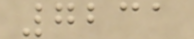7231
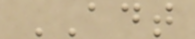ADT
